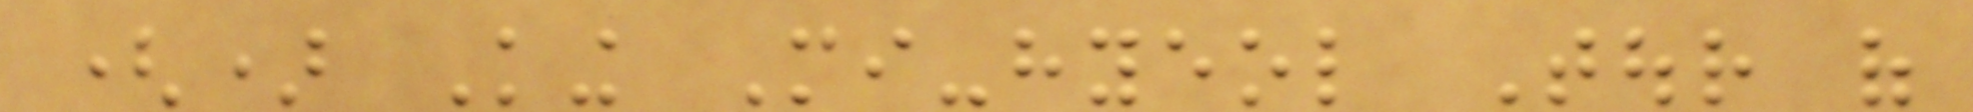() King Mi-hyeol Tour of
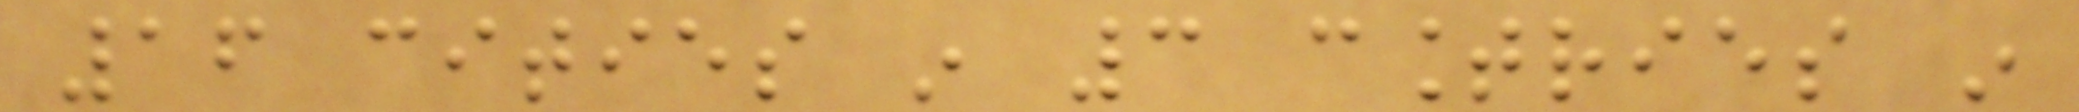16 cities in 3 countries in
